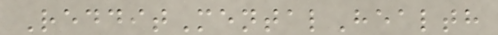RedditMentalHealth
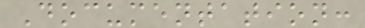Documentation:
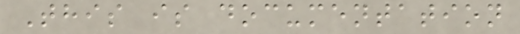This is documentation
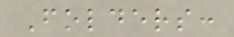Folders:
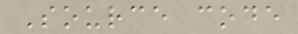Source code
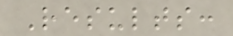Results:
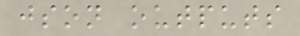json outputs
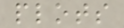plots
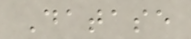Datase
